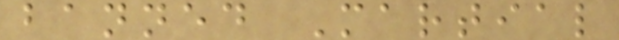banned Martial
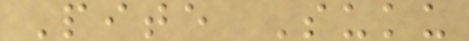Pite Suku
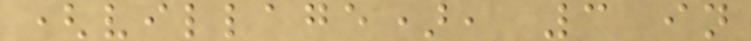(village), 3 in
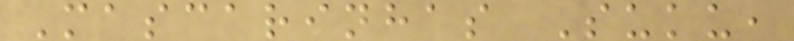Mascarinhas Suku,
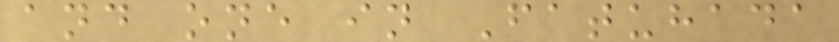and one in Fatuhada
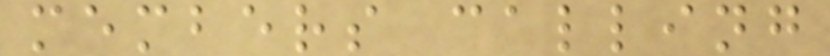members calling
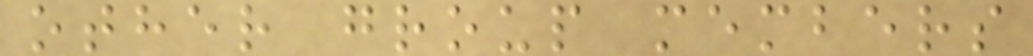other group members
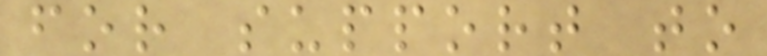for support to
